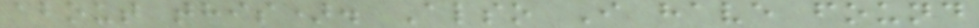about this). Also I have found
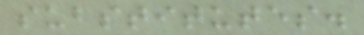substitutes.
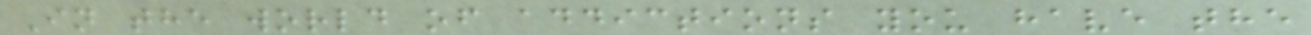In the world of addictions you have the
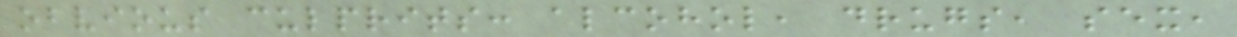obvious culprits: alcohol, drugs, sex,
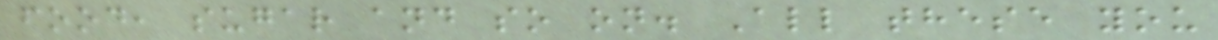food, sugar and so on. All these you
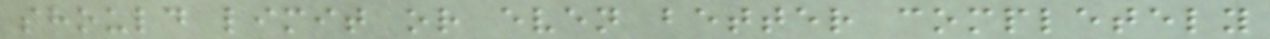should limit or even better completely
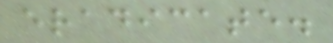eradicate.
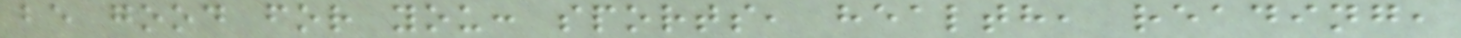be good for you: sports, health, reading,
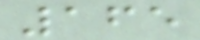165
